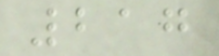217
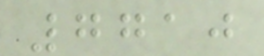7710
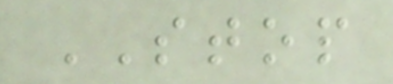STOP
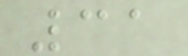31
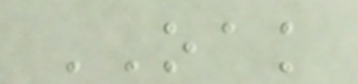OAK
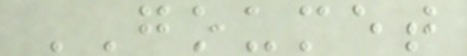GOUMET
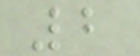2
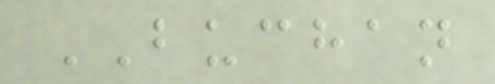BUCHAN
